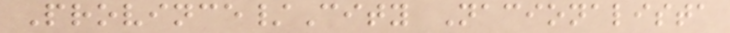Province/City Nacionalista
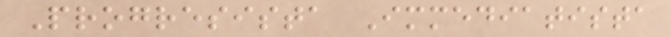Progresista Immediatista
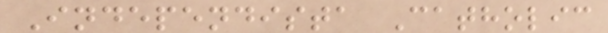Independista Catholic
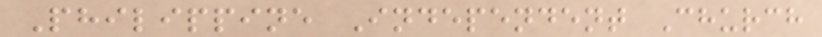Philippine Independent Church
